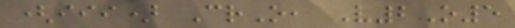(iii) CrO, V2O5
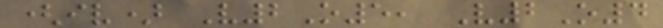(iv) V2O5, V2O4
